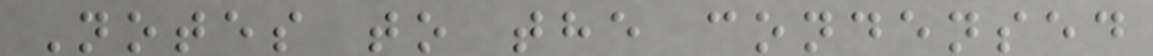Notes to the condensed
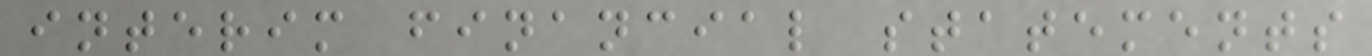interim financial statements
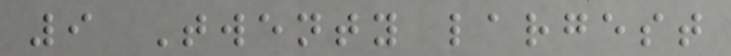9 Twenty largest
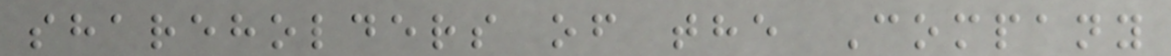shareholders of the Company
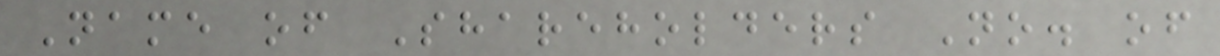Name of Shareholders No. of
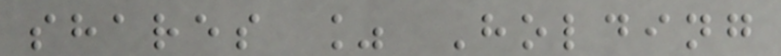shares % Holding
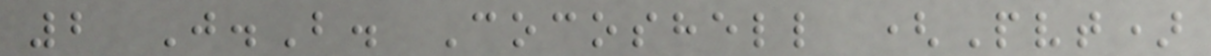2 J.B. Cocoshell (Pvt)
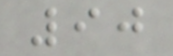90
